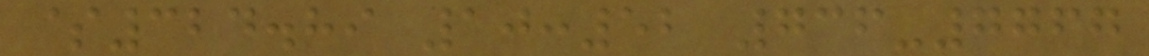$324.89 10:52 736-7767
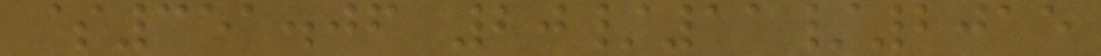$351.06 20/11/2015
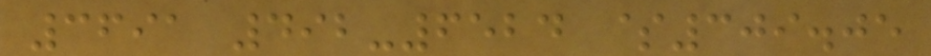3691 492-6524 $309.05
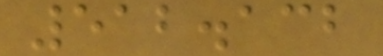512.132
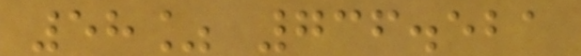58% 736.521
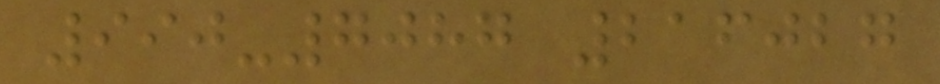990-7087 216027
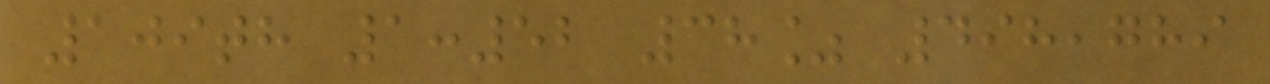109th 1:52 38% 498,789
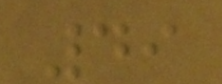49
